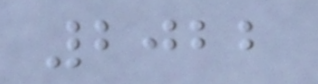2022
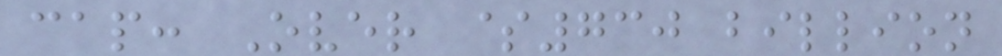cap: Over $730 billion
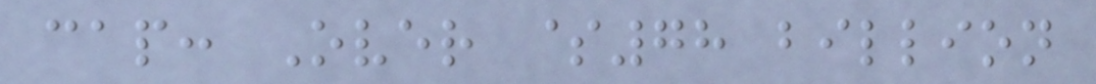cap: Over $78 billion
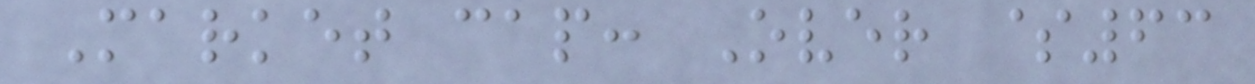Market cap: Over $63
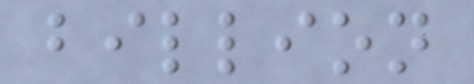billion
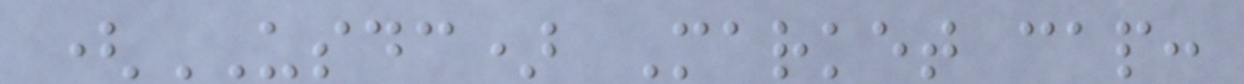(USDC) Market cap:
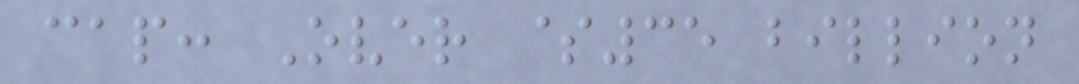cap: Over $35 billion
